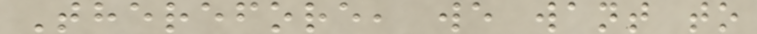Therefore, we want to
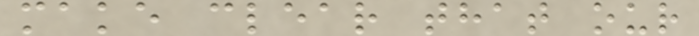make clear that our
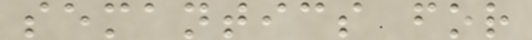semantics for
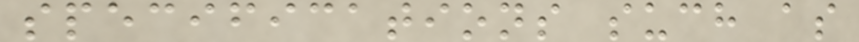specifications such as
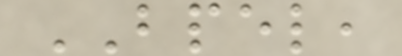BPEL,
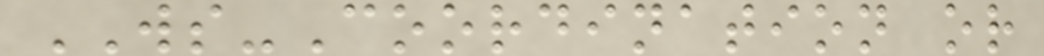WS-Coordination or
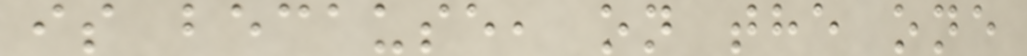is because, on the one
